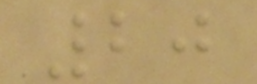20
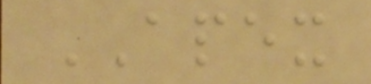APEX
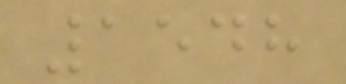1548
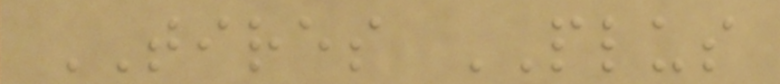TIRES PLUS
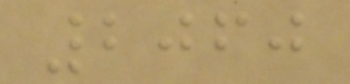2060
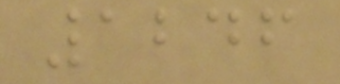1246
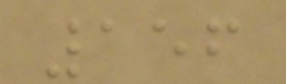156
